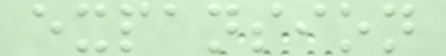expansion
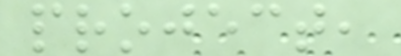project,
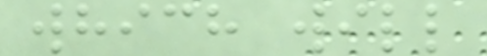which will
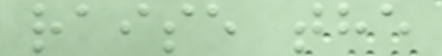raise the
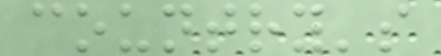country's
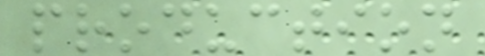production
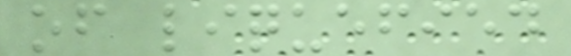of liquefied
